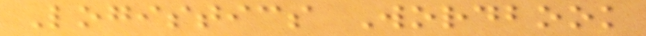Logistics Wordbook
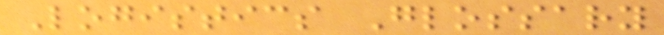Logistics Glossary
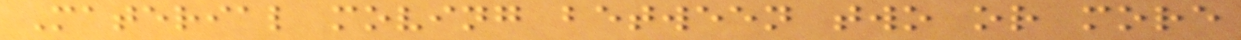Material moving between two or more
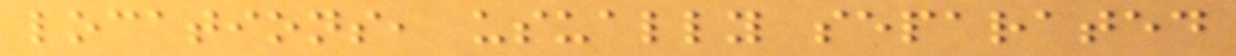locations, usually separated
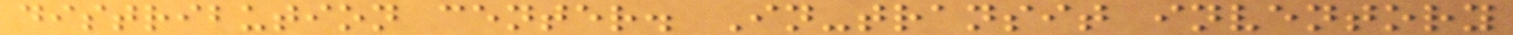distribution center. In-transit inventory
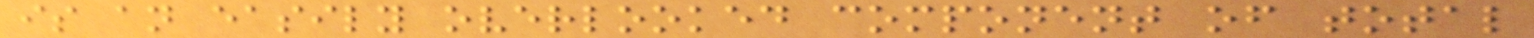is an easily overlooked component of total
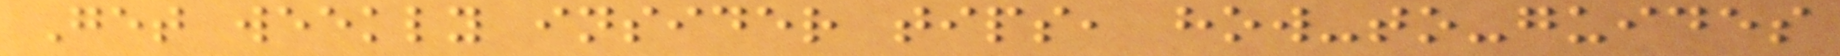Get weekly insider tips, how-to-guides
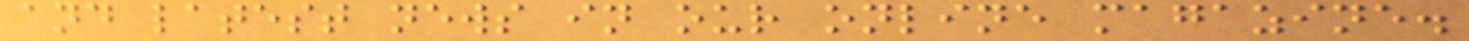and latest news in our online magazine.
